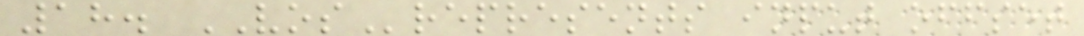18. VOSrepresents input offset
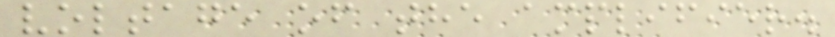voltage of the amplifier.
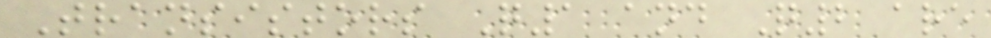Transistors Q1 and Q2 are
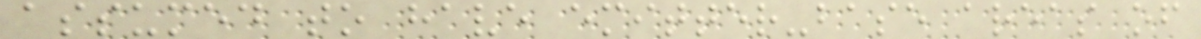assumed to have emitter-base areas of
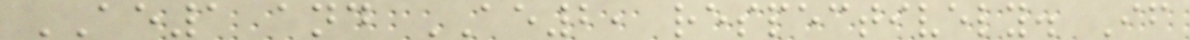AE1 and AE2, respectively. If
